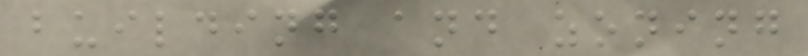building and zoning
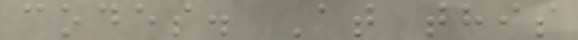codes. At this
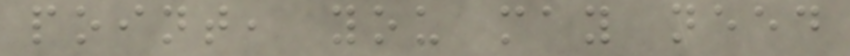point, you may need
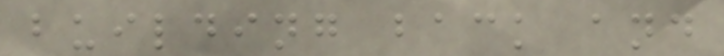building back and
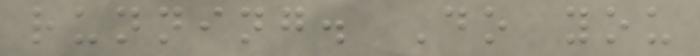running. Do you
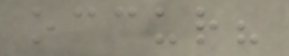occur?
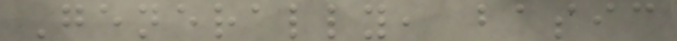Generally, basic
